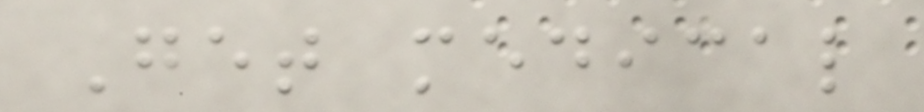Get medical
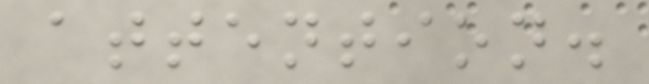attention.
